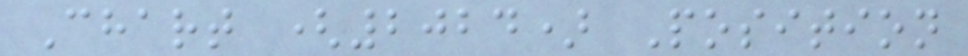Chart (2024) Position
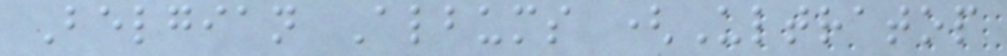Belgian Albums (Ultratop
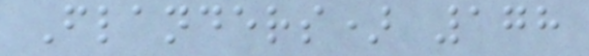Flanders) 178
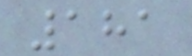181
